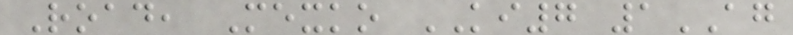Road, Mexko KI7 1AG
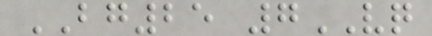BG25 7VQ
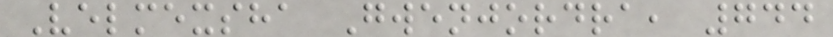Velmexsha Gwenjordra, 744
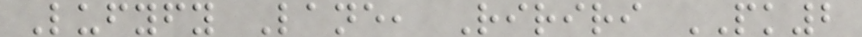Lufyfy Lane, Ririri PK2
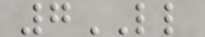7LL
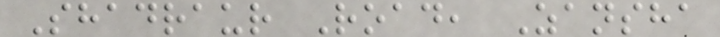Shadraur Road, Zansha
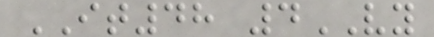IT48 4VY
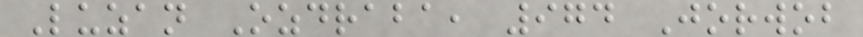Luzan Ozdraba, 974 Jorwob
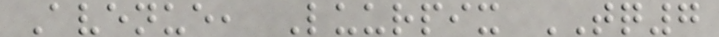Avenue, Luurpix TQ7
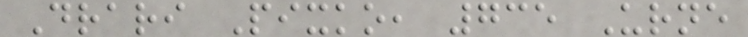Drari Pixko, 735 Urne
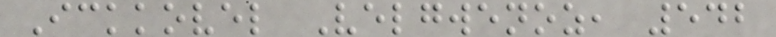Ickkovel Velgwenoz, 542
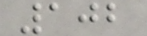102
